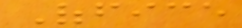Office
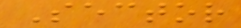Sector
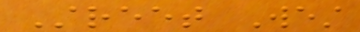Street West
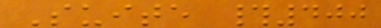Suite #400
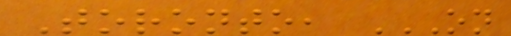Toronto, ON
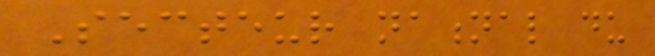Secteur national du
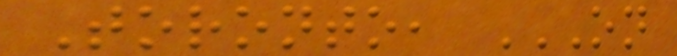Toronto, ON
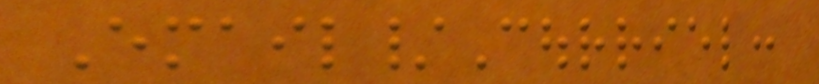Email/Courriel:
